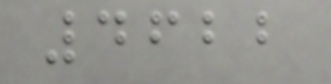4622
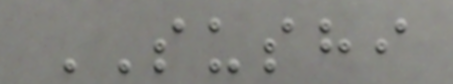SUSHI
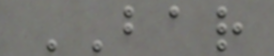BAR
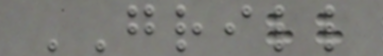GRILL
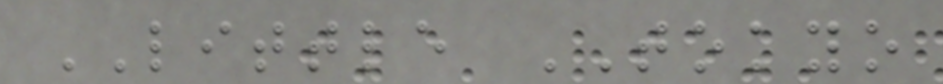LITTLE TOKYO
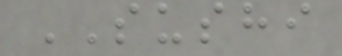SUSHI
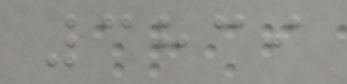3839
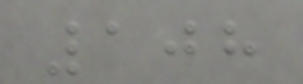108
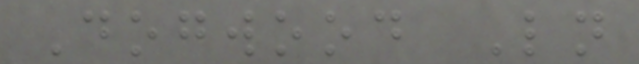Dogwood Ln
